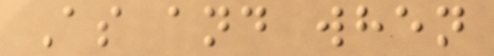As and when
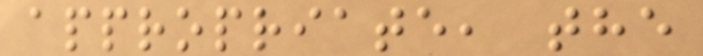appropriate, the
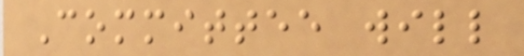Committee will
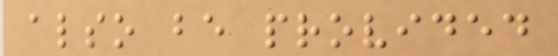also be provided
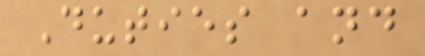Duties and
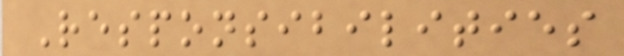Responsibilities
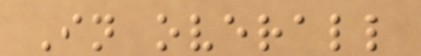In overall
